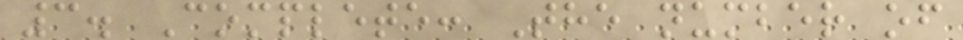3. Complete: The number of
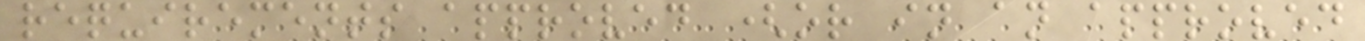requirements approved (or in an approved
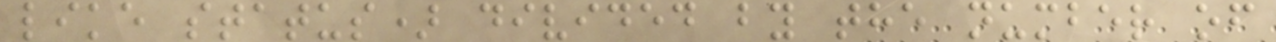like status) divided by the number of
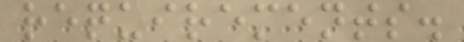requirements.
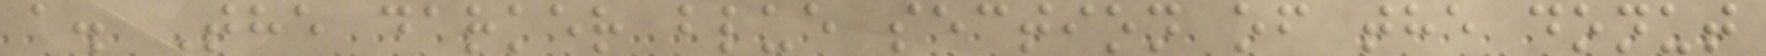a. The darker blue section of the donut
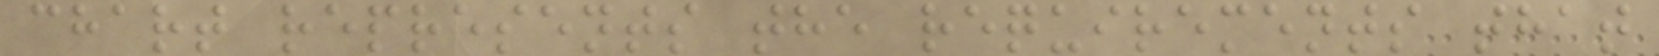chart represents the requirements that
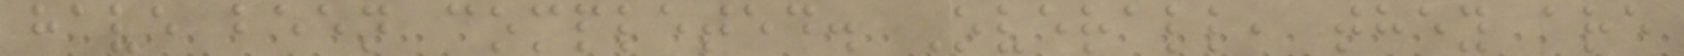have been completed. Overall, they are
